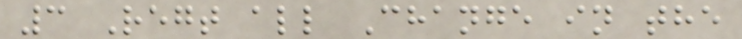3 Regt all Change in the
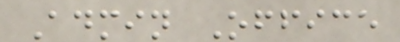Admin Office
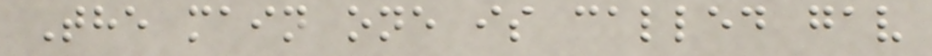The main one is called gav
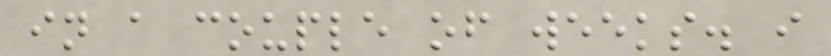in a couple of weeks. i
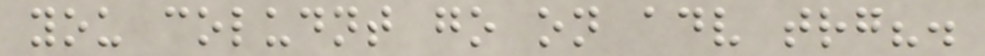you coludnt go on adv trg?.
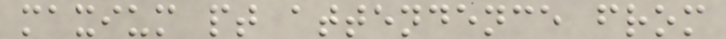maxium pt attendence from
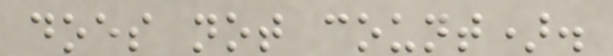does not count).
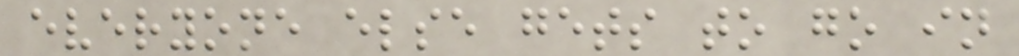everyone else gets to go in
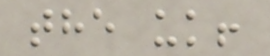the uk!
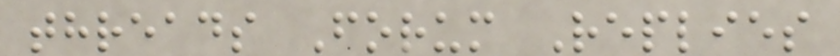threads Forum Replies
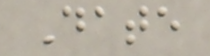Date
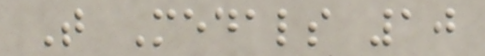T Medals 10
